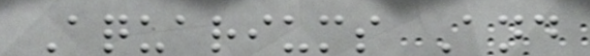Aquariums And
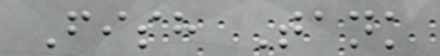Fish Tank
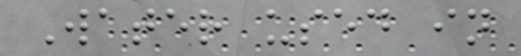Water used in
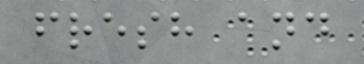fresh and
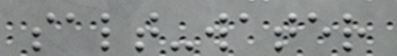salt-water
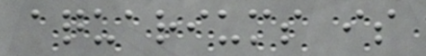aquariums is
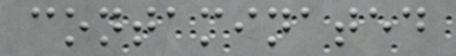contaminated
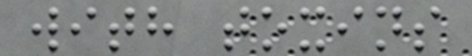with toxins
